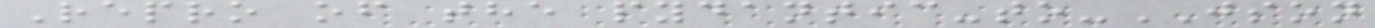Repro of the pydantic-to-JSON
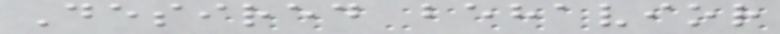Desired behavior
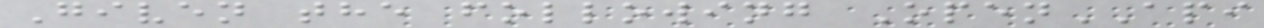Given the following OpenAPI
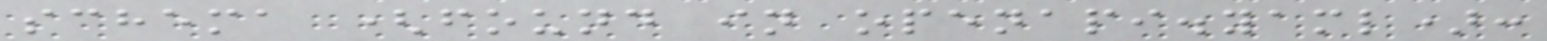schema (found in openapi.yaml):
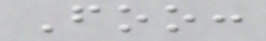Foo:
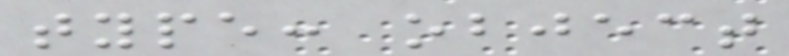type: object
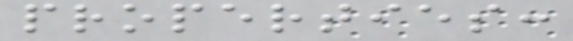properties:
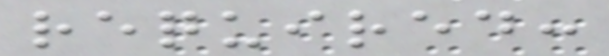required:
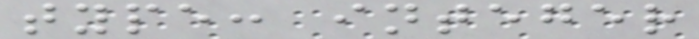type: integer
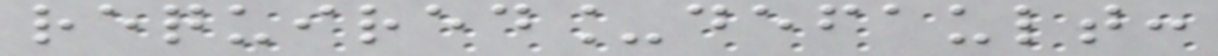required_default:
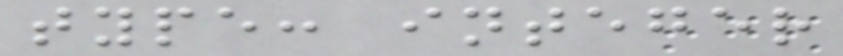type: integer
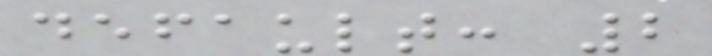default: 2
